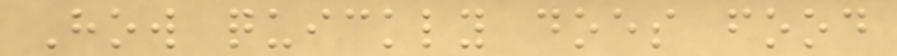How quickly does food
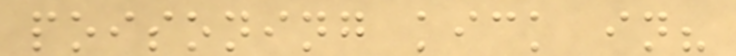poisoning kick in?
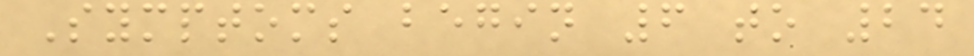Symptoms begin 6 to 24
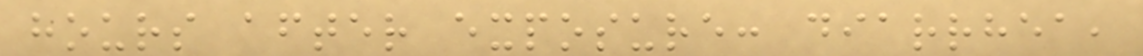hours after exposure: diarrhea,
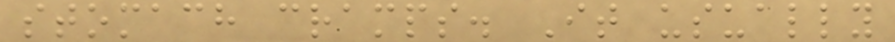stomach cramps. It usually
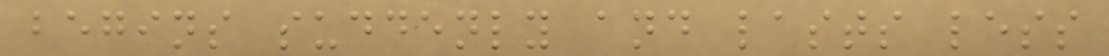begins suddenly and lasts less
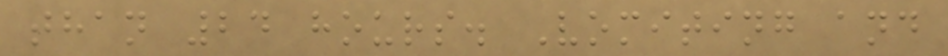than 24 hours. Vomiting and
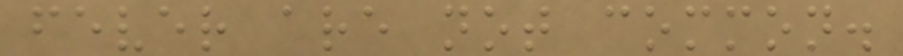fever are not common.
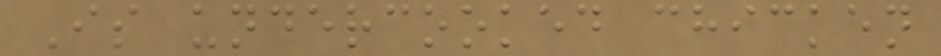Is undercooked chicken
